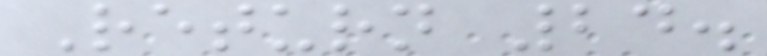Return 24.
